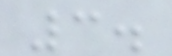3.
